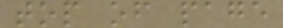top of page
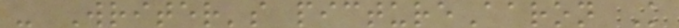- Writer's pictureAaron K
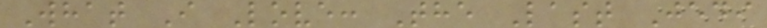What I Love: The Last Jedi
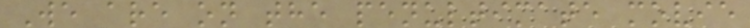We are on the penultimate movie
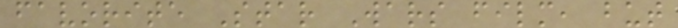favorite Star Wars film, but
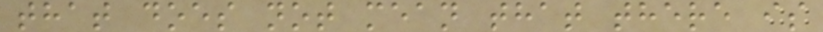that does not mean that there is
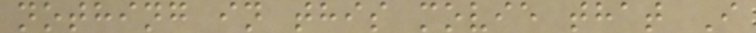nothing in this movie that I
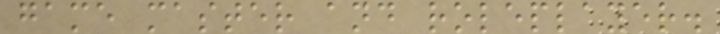game master and roleplayer.
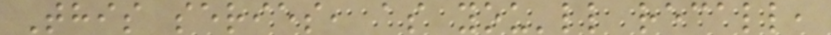This series, as you'll recall,
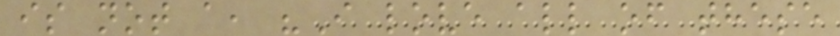is not a, "I love all of these
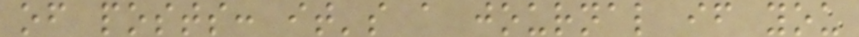of posts: it's a journal if you
